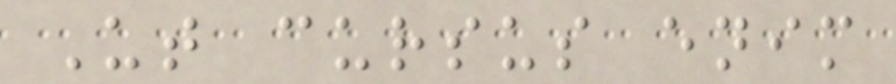Ut cursus enim
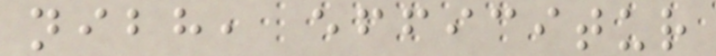nibh, efficitur
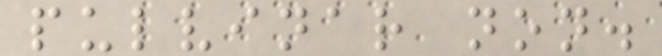pulvinar non.
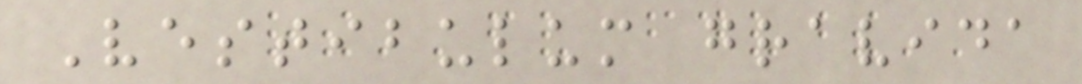Vestibulum gravida
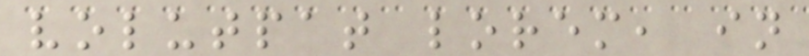volutpat lorem, in
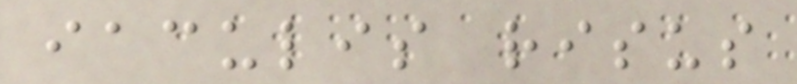iaculis risus
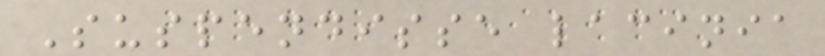Suspendisse lacinia
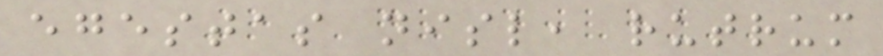egestas nisl, rutrum
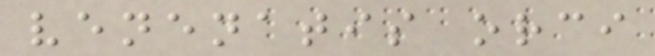venenatis orci
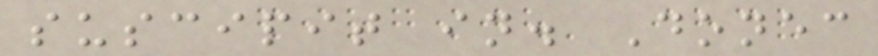suscipit in. Donec
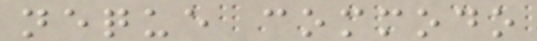neque commodo
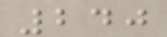240
